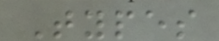Types
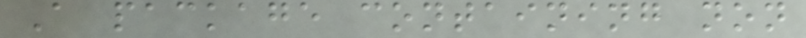A package containing non
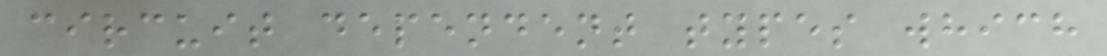circuit dependent types which
